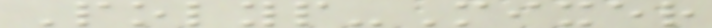Polyp-Mixer
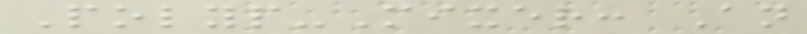Polyp-Mixer: An
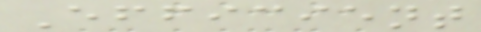Efficient
